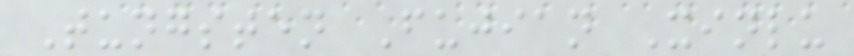Tungsten Fujian Xinlu
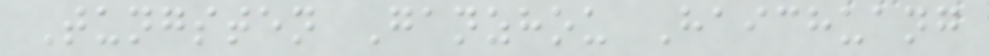Tungsten Ganzhou Haichuang
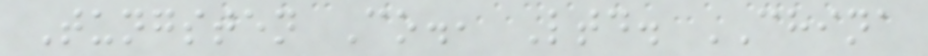Tungsten Co., Ltd. CHINA
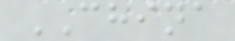CHINA
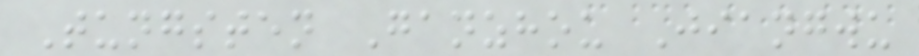Tungsten Ganzhou Jiangwu
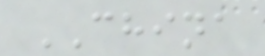CHINA
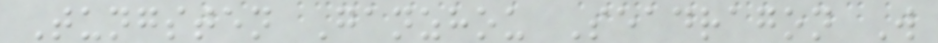Tungsten Ganzhou Seadragon W
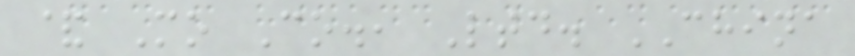& Mo Co., Ltd. CHINA
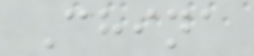China
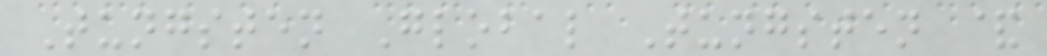Tungsten Global Tungsten &
